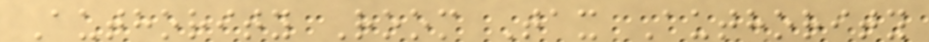Authority Room Tax Authority
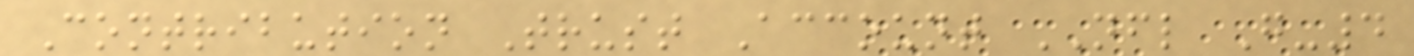Contribution Trust Account NFL G-4
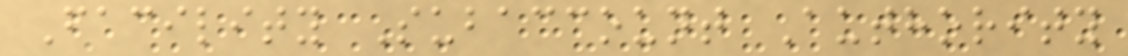Facility Subaccount Authority
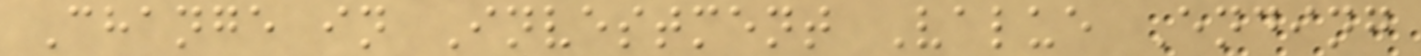Change in Investment Value Ending
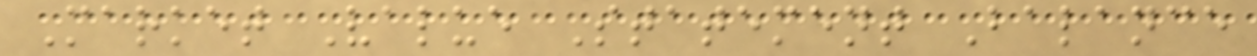Market Value Statement Balance
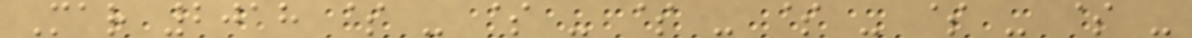Mar 2018 $ - $ - $ - $ - $ - $ -
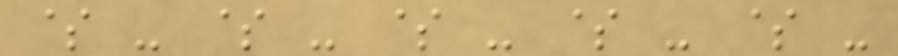$ - $ - $ - $ - $ -
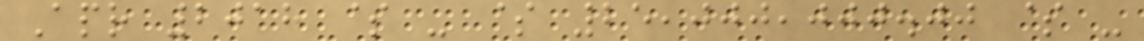Apr 2018 $ - $ 25,000,000.00 $ -
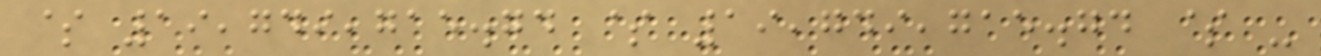$ 19,749,715.74 $ 19,749,715.74 $ -
